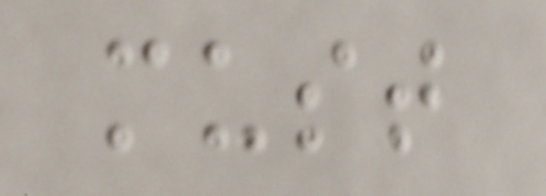must
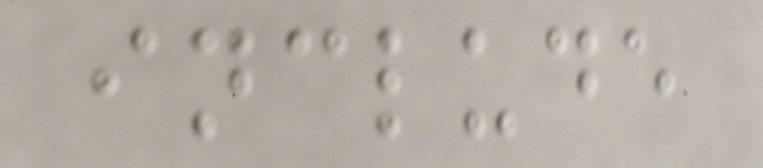include
